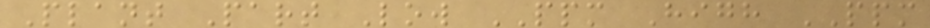Plant Part Low PPM High PPM
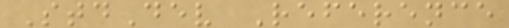StdDev Reference
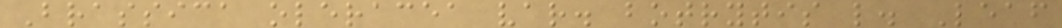Brassica oleracea var. botrytis l. Leaf
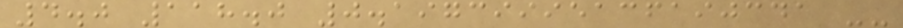4.0 118.0 0.19739995136190341 --
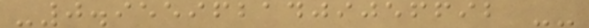-0.9559621409056692 --
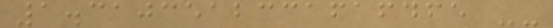1.3103512331616465 --
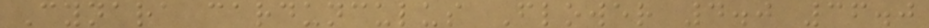Cynara cardunculus Flower 4.0 36.0
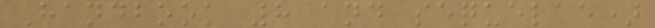Handbook 8 and sequelae)
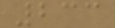233
